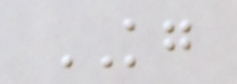KG
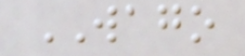WAGO
